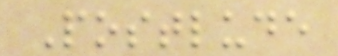Postlude
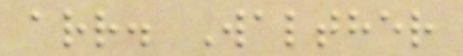arr. Walther
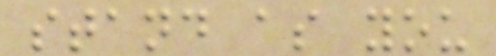stand as you
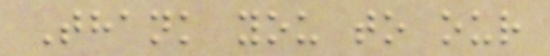Thank you to our
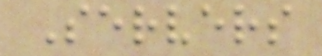Servers
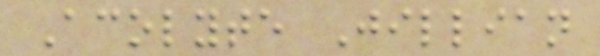Acolyte Jillian
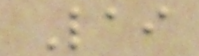Lai
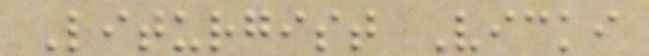Liturgist Vicki
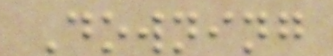Downing
